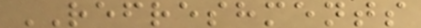REFRESHMENTS
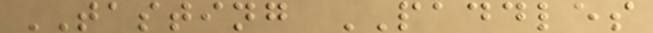TASTING PADDLES
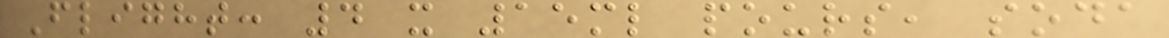Flight: 4 x 15ml pours, soda
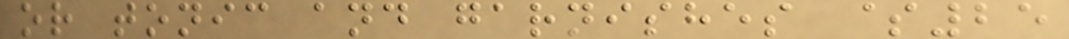or tonic and garnishes $25
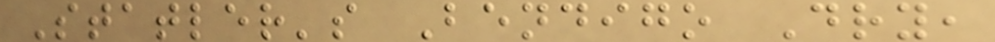Statler's Bendigo Dry,
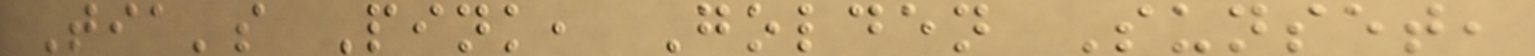Tia's Pink, Golden Sunset,
